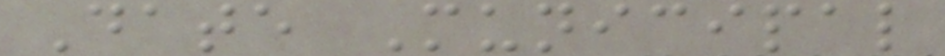Date Municipal
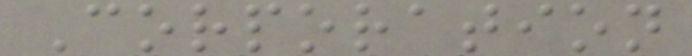Corporation
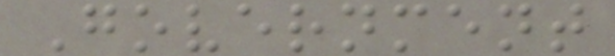Government
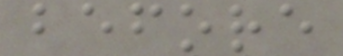before
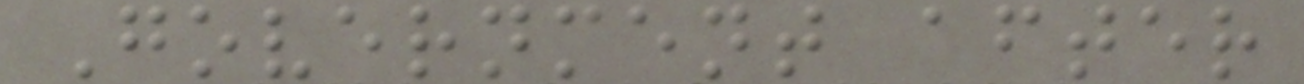Government after
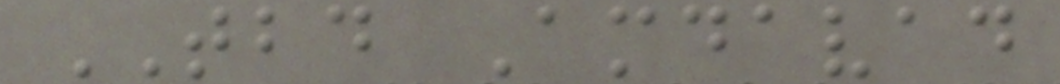TBD Amdavad
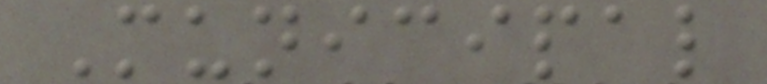Municipal
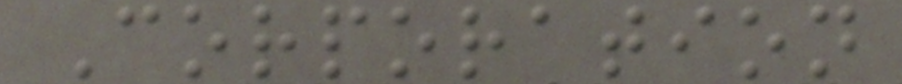Corporation
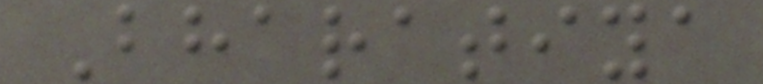Bharatiya
